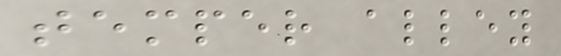temper alley
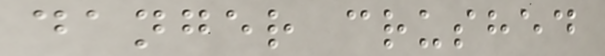danger crushed
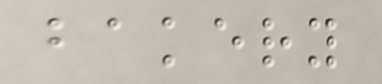bakery
